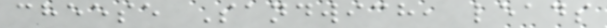cheese Sandwich, leads
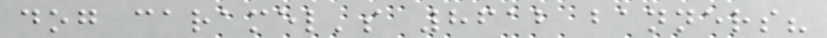dog caramel's 8612 banners?
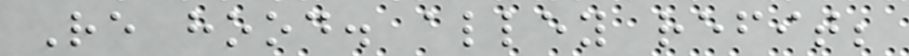Re hood. alley refit;
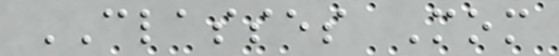CLASSES Mom
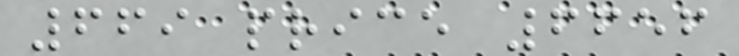669 price 6656
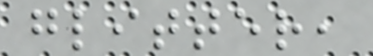glitter,
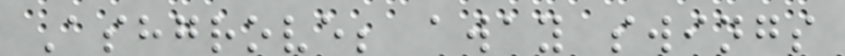Ashgrove; away swings
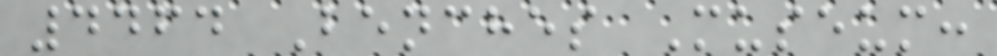4464 Benches Museum:
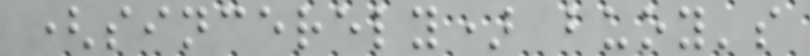(sincerely) buoy's
